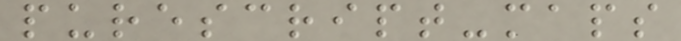purescript-maps
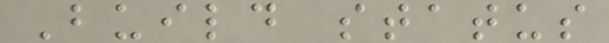Build status
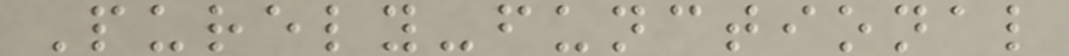Purely-functional
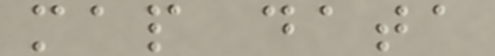map data
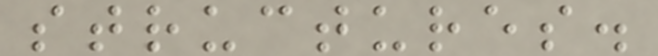structures.
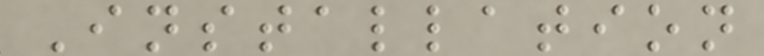Installation
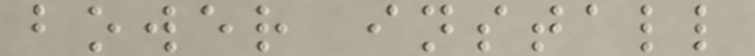bower install
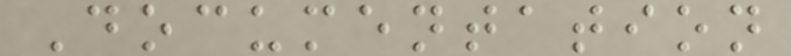Documentation
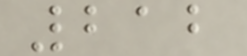212
